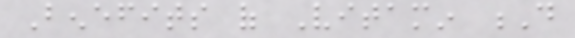Benefits of Vitamin D
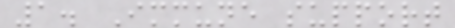1. Immune support
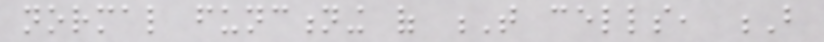normal functioning of T cells, B
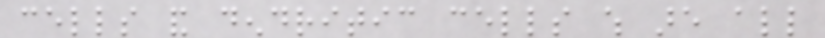cells and dendritic cells which are all
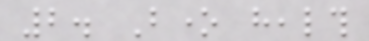2. Bone health
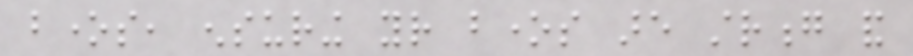bones, ensuring your bones are strong and
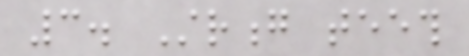3. Strong teeth
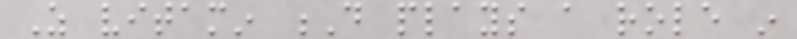As vitamin D plays a role in
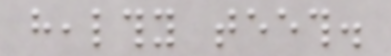healthy teeth.
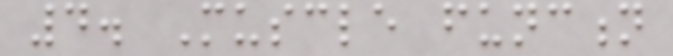4. Muscle function
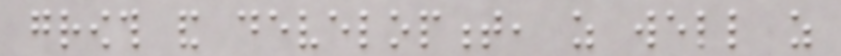growth and development, as well as
